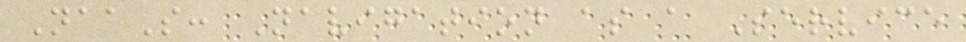NaaS: Navigation as a Service
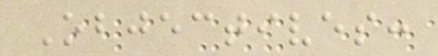Objectives:
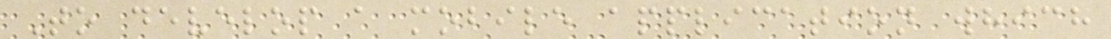To develop a mobile application which
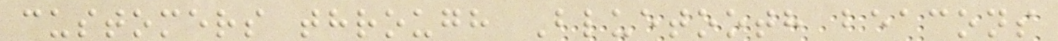customers through Bluetooth beacons
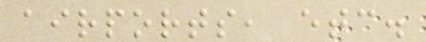airports, etc.
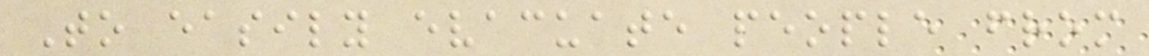To easily evacuate people from
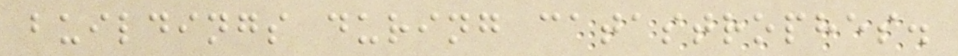buildings during catastrophes.
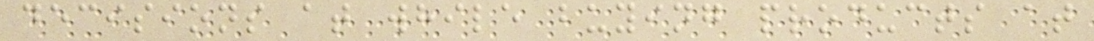decisions at while buying products at
